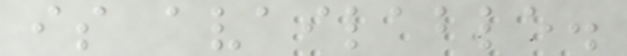is available.
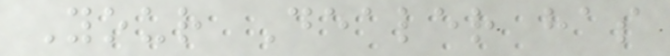Your Dealer has
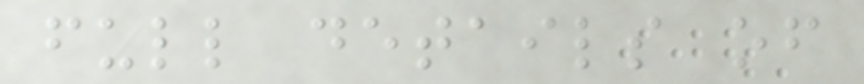full details of
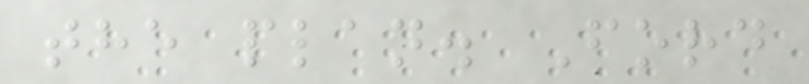the plan. Ford
